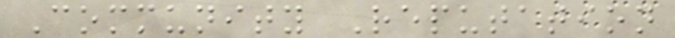Community Reputation
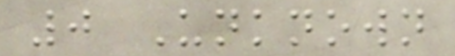0 Unknown
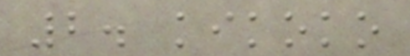2. kikoko
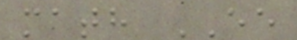math EE
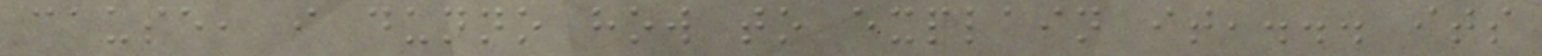cause, i dunno how to explain it,... its
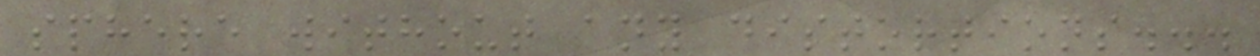sphere without any distortions...
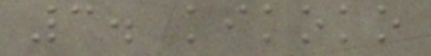3. kikoko
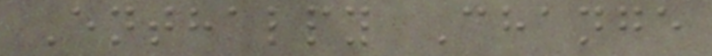Enthalpy Change
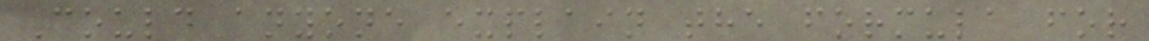Could anyone explain the formula for
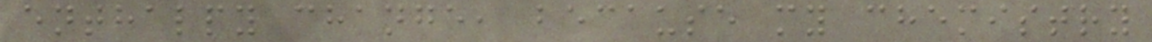enthalpy change, because my chemistry
